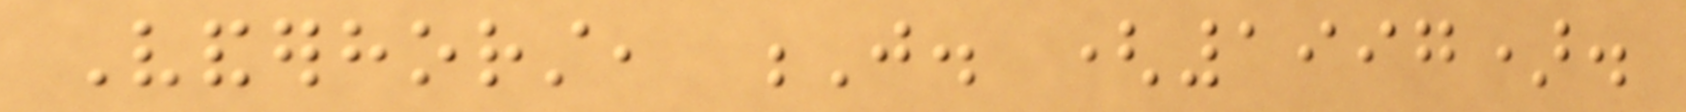Vanderhorst, J. (1997).
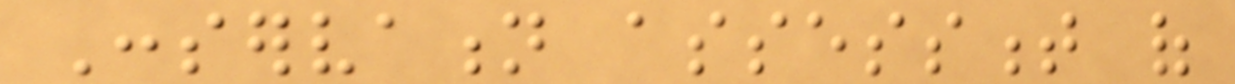Conservation assessment of
